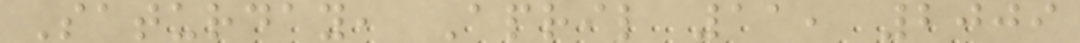Saturday, April 11, 2009
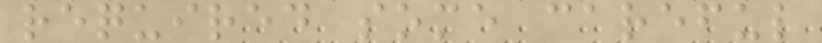required some careful
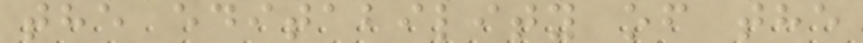the editability of the
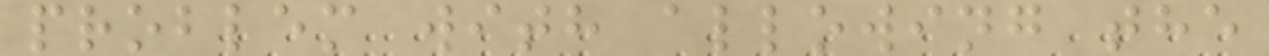problem with allowing the
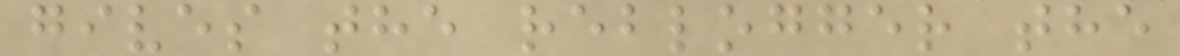gives the reblogger the
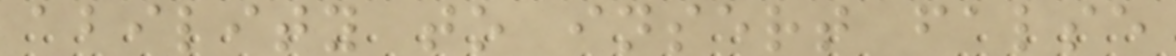ability to insert false
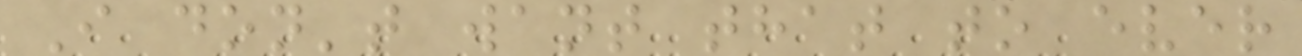I don't want that to ever
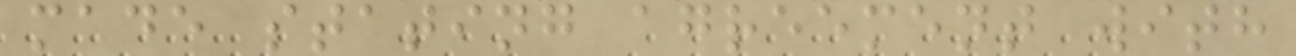made stating agreement with
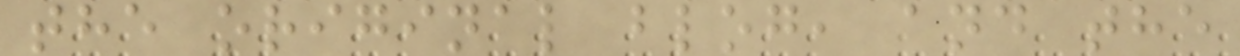the original blog, and the
